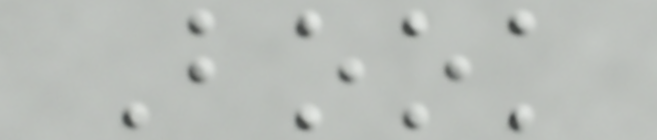Book
